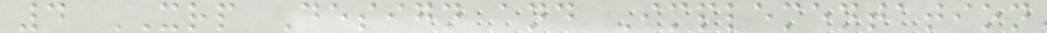4 XRP Design and Implementation
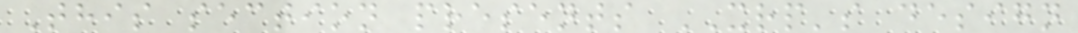This section presents XRP's design
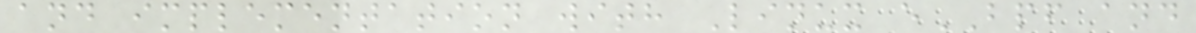and implementation with Linux eBPF and
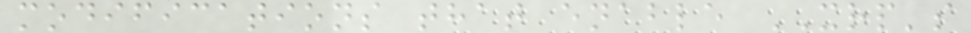modifications that enable XRP's
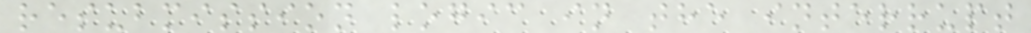resubmission logic in the interrupt
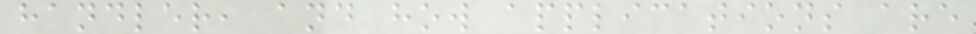handler, and how applications are
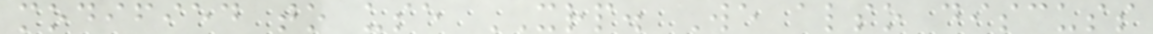modified to use XRP. We also discuss
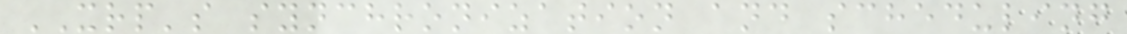XRP's synchronization and scheduling
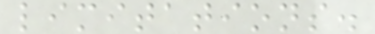limitations.
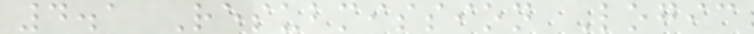4.1 Resubmission Logic
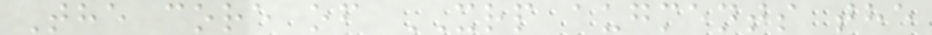The core of XRP augments the
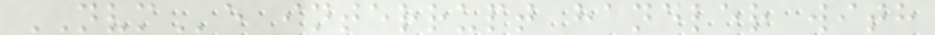NVMe interrupt handler with
